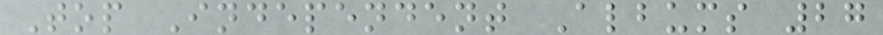Top Independent Albums 27
